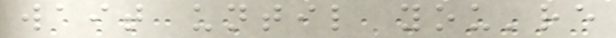wait until you're
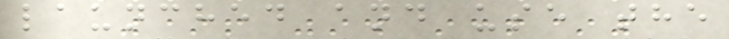launched and use the
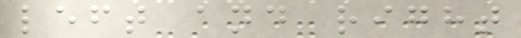left and right
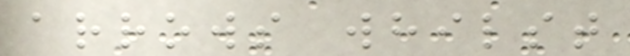arrows whilst
